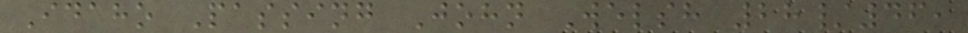Idaho Passing John Welsh 28/46,
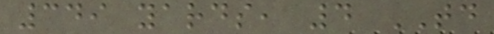349 yards, 4 TD
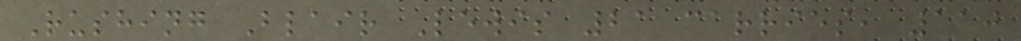Rushing Blair Lewis 21 carries, 110
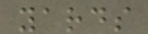yards
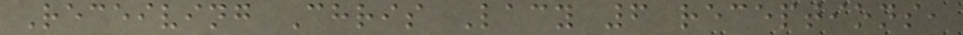Receiving Chris Lacy 6 receptions,
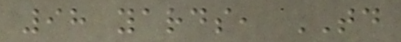98 yards, TD
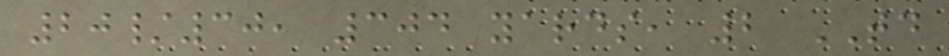20/30, 304 yards, 2 TD
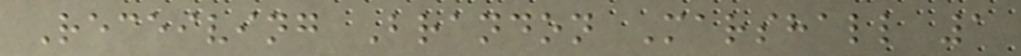Receiving Brandon Marshall 1
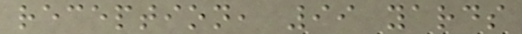reception, 99 yards
